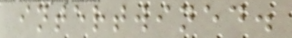intertwined.
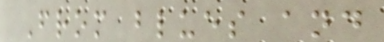From blues and
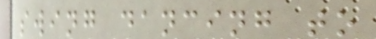swing dancing to
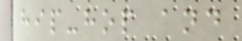hip-hop and
